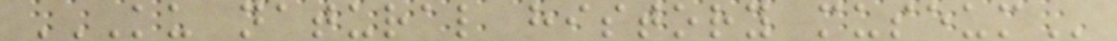KU NATURAL HISTORY MUSEUM
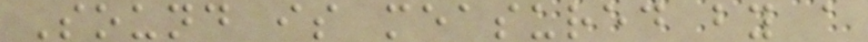Sound is measured by a
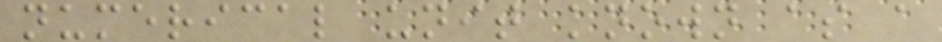numerical unit known as a
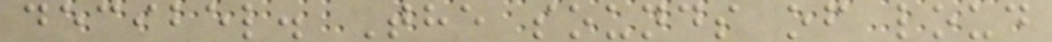decibel. The sounds of loud
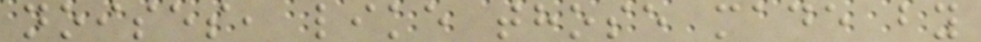noises, like those made by
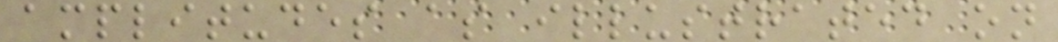amplitudes as illustrated on
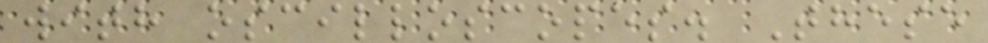with oscilloscopes. These
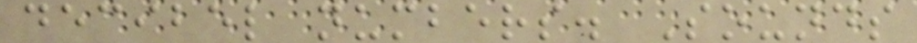decibel numbers. Sounds
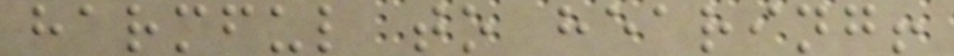harmful to hearing!
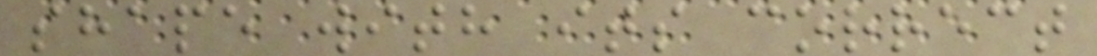shape with its correct
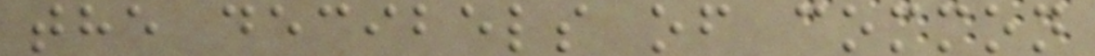the decibels of common
